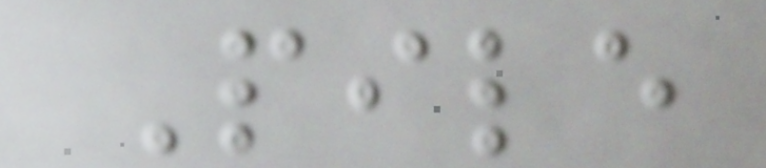Pile
